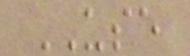USE
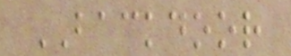BACKDOOR
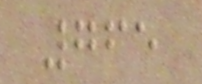765
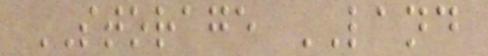STORAGE LAND
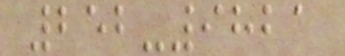252-9821
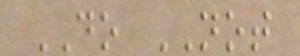DO NOT
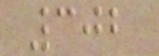302
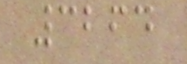3264
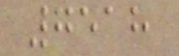7518
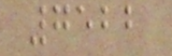7522
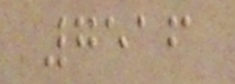7516
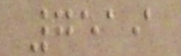7519
